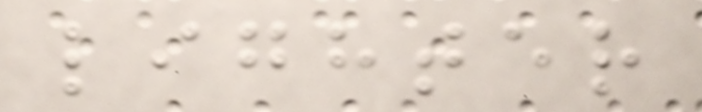lighter
